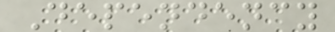Dependency
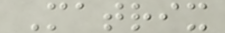Matrix
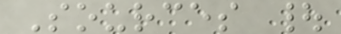Sources |
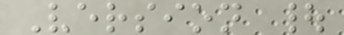Version |
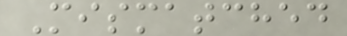Mismatched
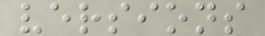versions
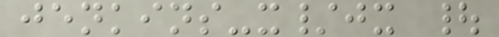jenkins-x/jx |
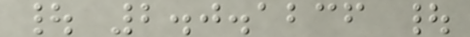| 2.0.1236 |
